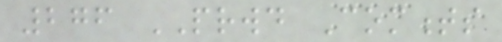276 PRWD Comments
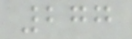277
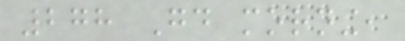278 Good morning,
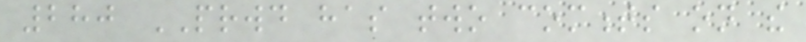280 PRWD has two comments on the
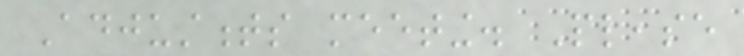Adjustments meeting. Please
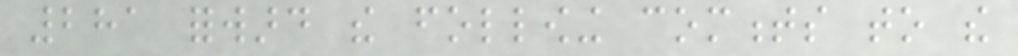281 forward the following comments to the
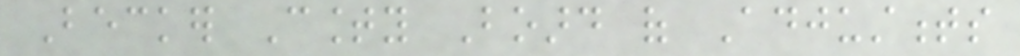Becker County Board of Adjustments
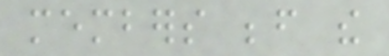members before the
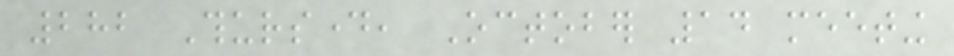282 Thursday, October 14 meeting
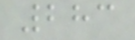283
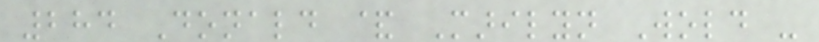284 Donald & Marilyn Wold -
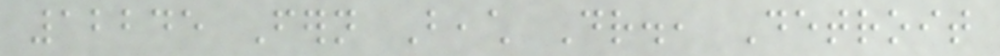12245 Fern Beach Dr., Detroit
